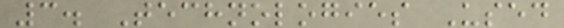3. Technologies Used
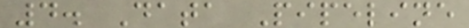4. Data Pipeline
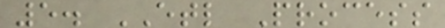5. ETL Process
